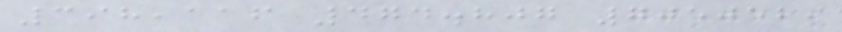398,116 474.807 7050529
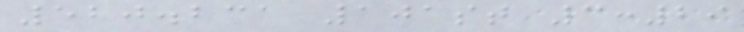520.231 101st 3:29
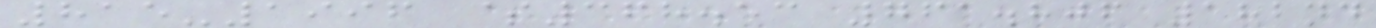815-1996 $368.53 761.806 182nd
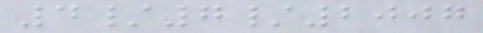4/7/2007
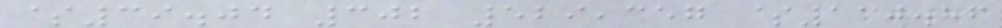$39.04 302 529,357 $110.86
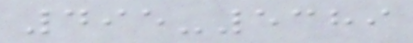495-5389
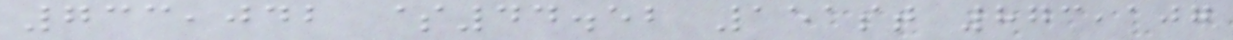733,042 $44.52 151st 873,107
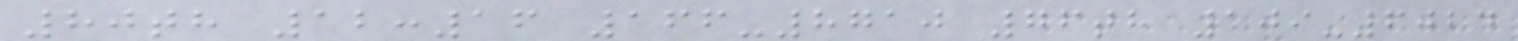80th 12:16 166-8710 76th 109-6024
